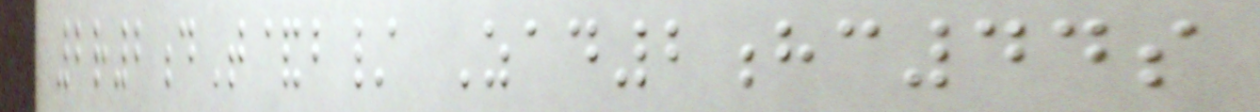2r2dT&b/ Zad2hc44s
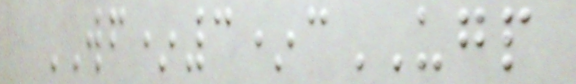WF*3*cUGP
